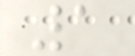1
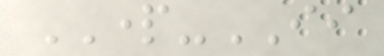PART-II
